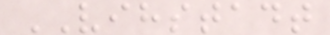VIHSTADT
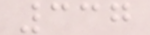337
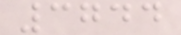3744
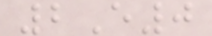2E0
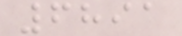6891
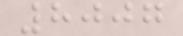8007
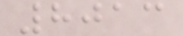8013
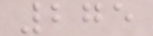275
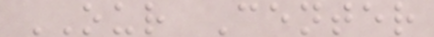OUR Center
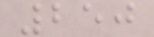250
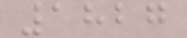1827
